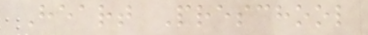Heart Preschool
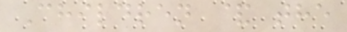Children & the
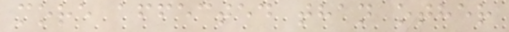more affected than other
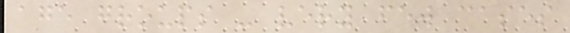age groups - very few cases
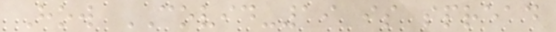How COVID-19 is spread
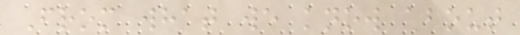From what we know about
